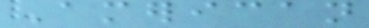American
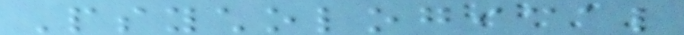Psychological
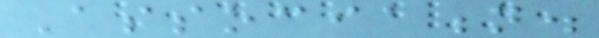Association.
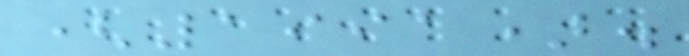(1991).
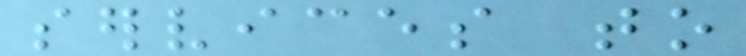services to
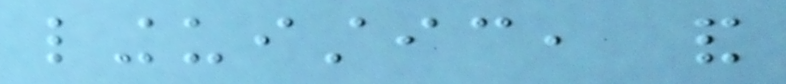linguistic, and
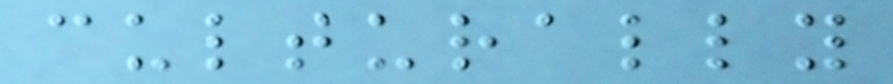culturally
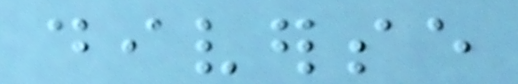diverse
